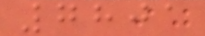7801
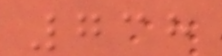738
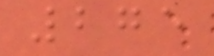275
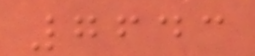7643
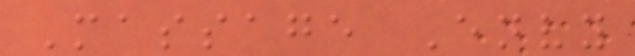Massage Envy
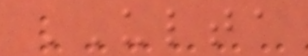ULTA
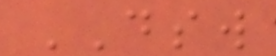DSW
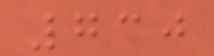730
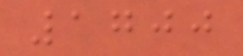1700
